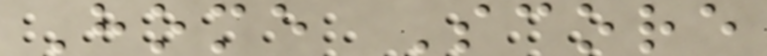Home Score
